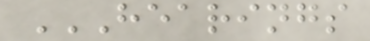HEARINGS
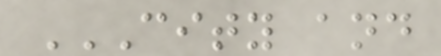CITY AND
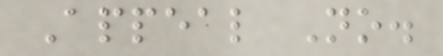Appeal No.
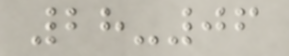28-06
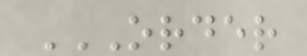ORDER
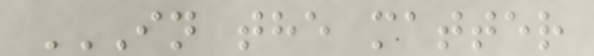IN THE MATTER
